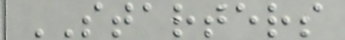STARTERS
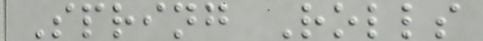Spring Rolls
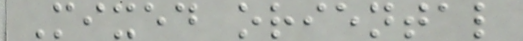Mixed oriental
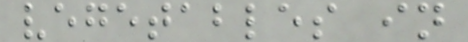vegetables in
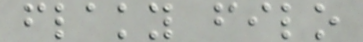flaky filo
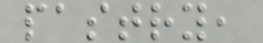pastry,
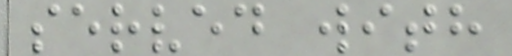served with
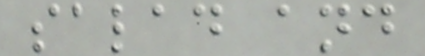salad and
